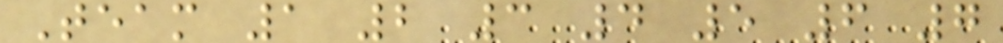Team 1 2 3 4 5 6 7
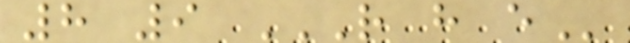8 9 R H E
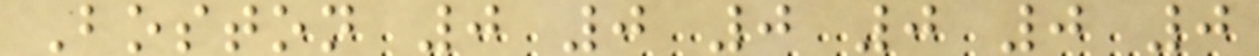Boston 0 0 0 0 0 0
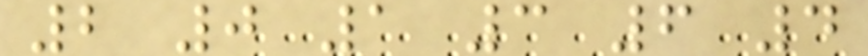2 0 1 3 6 4
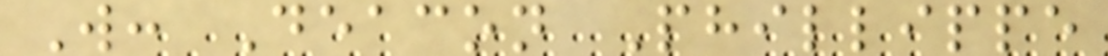W: Deacon Phillippe
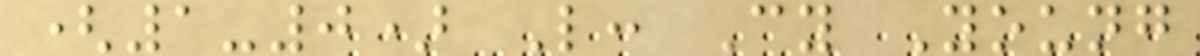(1-0) L: Cy Young
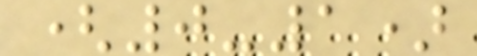(0-1)
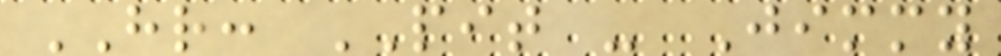HR: PIT - Jimmy
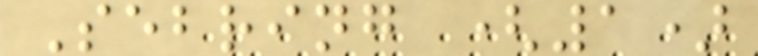Sebring (1)
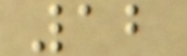12
